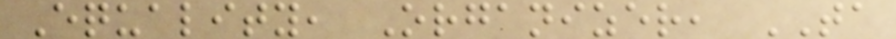Equality, Organizer, TA
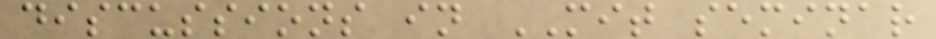discussions in MIT seminar
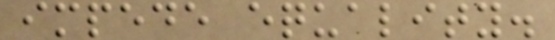impede equality.
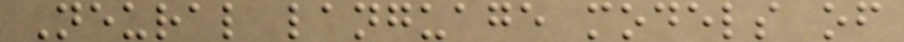Neural language models of
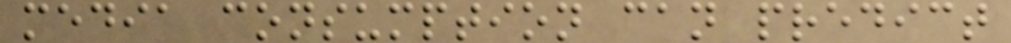media consumption can predict
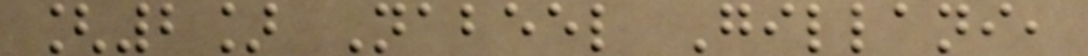[2] Nabeel Gillani,
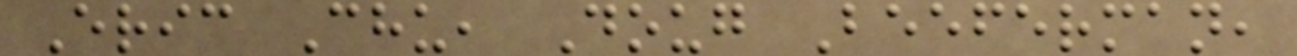Eric Chu, Doug Beeferman,
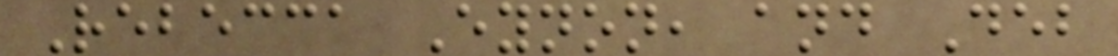Rebecca Eynon, and Deb
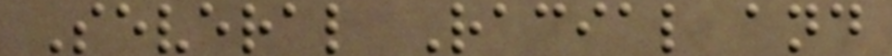Several Racial and
